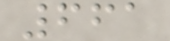661
